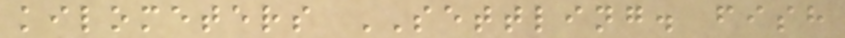kilometers SETTLING. fish
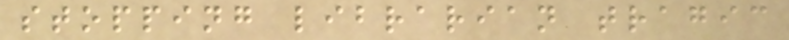stopping librarian tragic
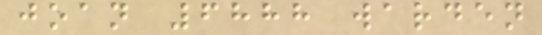joan 6888 warden
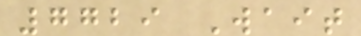7729 Wait
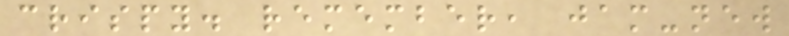crispy. remember, jam-new
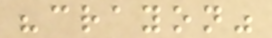"crayon"
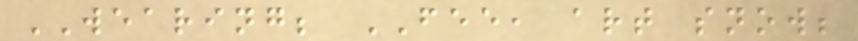WEARING; FEE, art snow;
